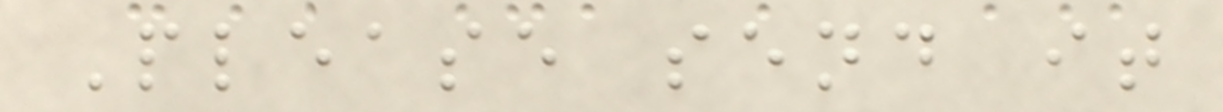Please send it
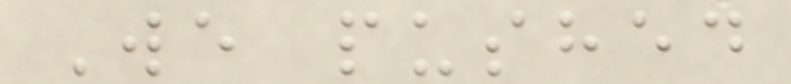We pushed
